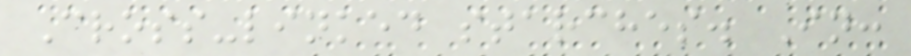Cross-linked starches. In:
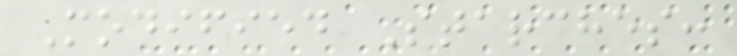Modified Starches:
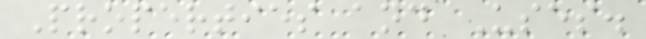Properties and Uses.
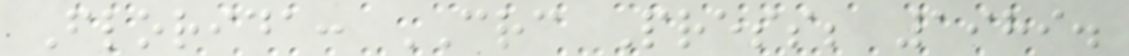Florida: CRC Press; 1989.
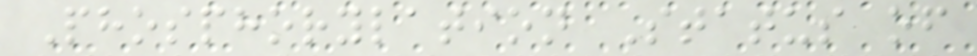Phosphorylation Status of
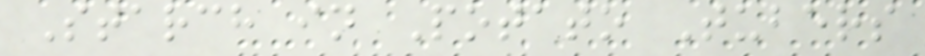Starch in Potato Tubers
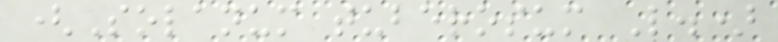(Solanum tuberosum L.)
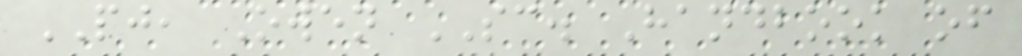PJ, Owen SC. Handbook of
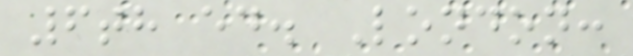6th ed. London:
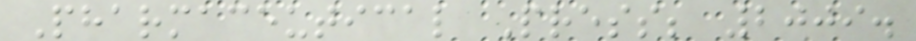Pharmaceutical Press; 2009.
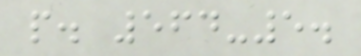p. 564-5.
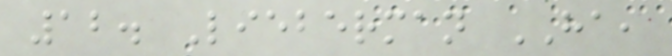12. Lieberman HA,
